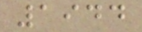1944
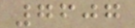7607
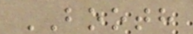BOOTH
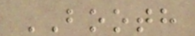BOOTH
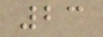23
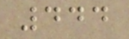444
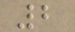2
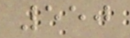550
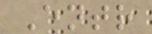Entr
